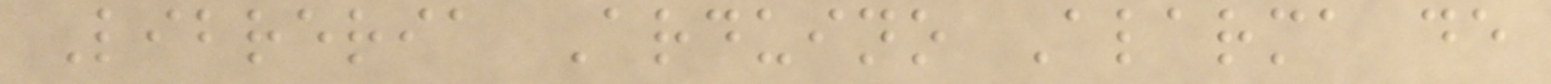Libreria Arduino Alarma de
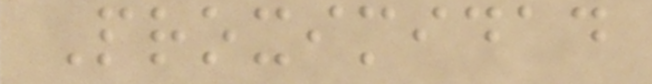Proximidad
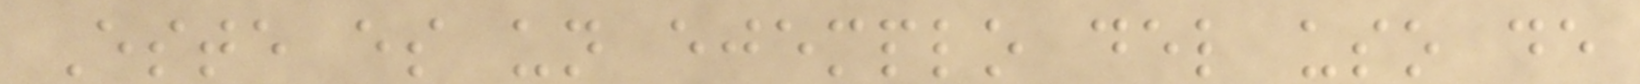Este es un ejemplo del uso de
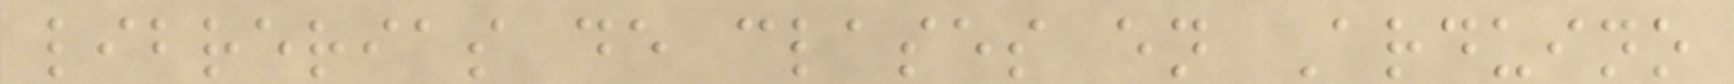librerias de clases en Arduino
